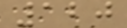120
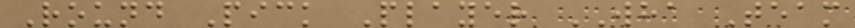Round Pick Player WHA Team
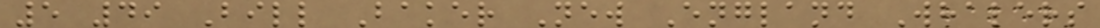5 49 Bill Baker New England Whalers
